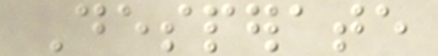Desperate
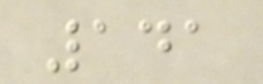141
